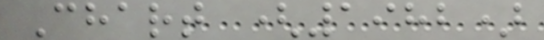Chart (1982)
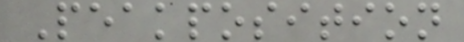Peakposition
